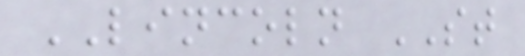LINCOLN ST
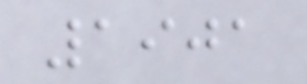1901
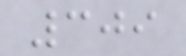309
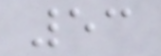53
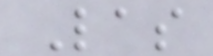Las
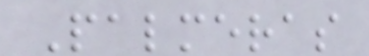Palmeras
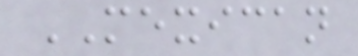MEXICAN
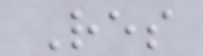Res
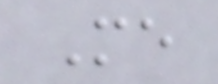Me
